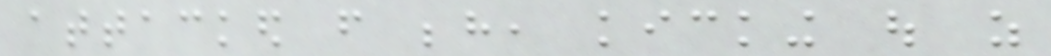attacked from behind, kicking out as
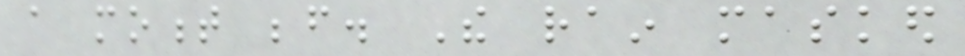a moment before. The rain masked
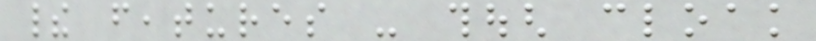their features - though cloak
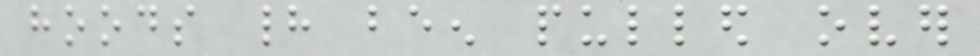hoods had been pulled over
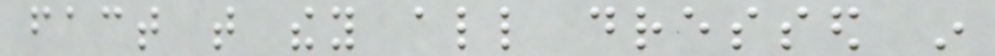fact that they all dressed in
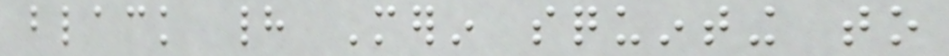black had Merin squinting to
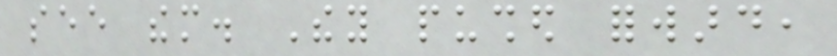see them. They pushed forward,
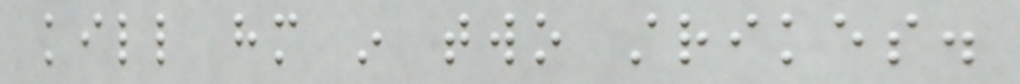kill him in two strikes.
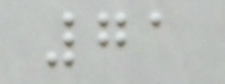71
